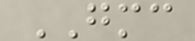GMC
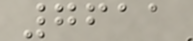7611
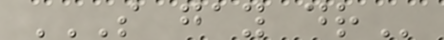S GAY DR
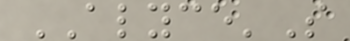ALYCE'S
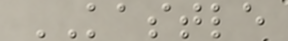KASTLE
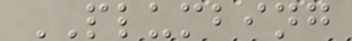PLUMBING
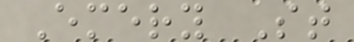Emery St
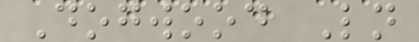Dogwood Ln
